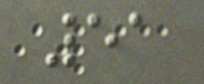51
